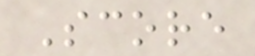Score
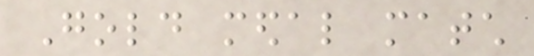Gold medal match
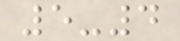5-4
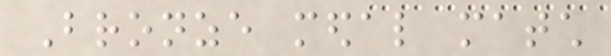Bronze medal match
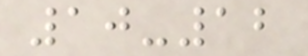10-12
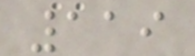119
